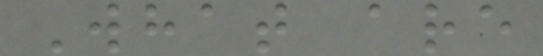What are
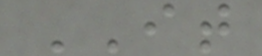IT
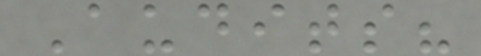Audits?
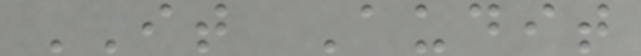IT Audit
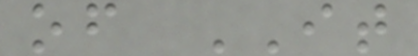of IT
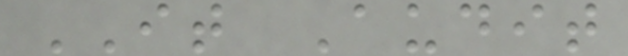IT Audit
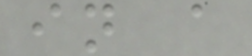in a
